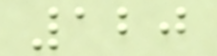120
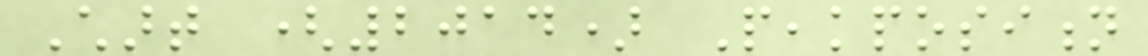Chart (2014) Peakposition
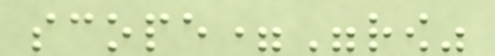scope="row"
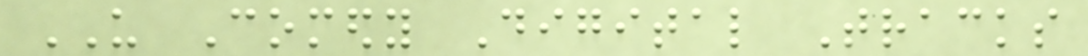US Comedy Digital Tracks
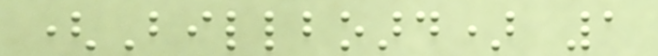(Billboard) 1
